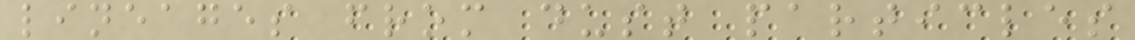lineages from dust particles
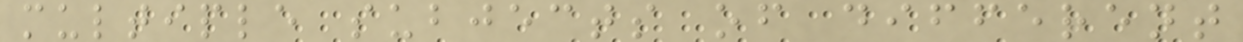multiple subjects of different
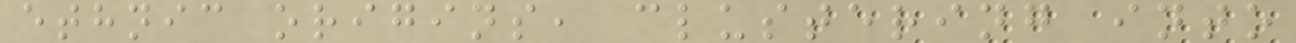ethnic origins, clustering into
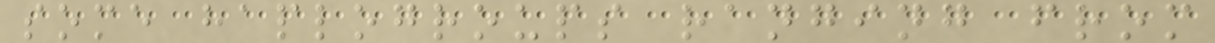some haplogroups ranging from
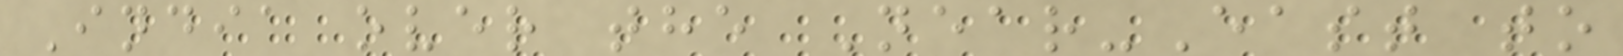India over the Near-East to
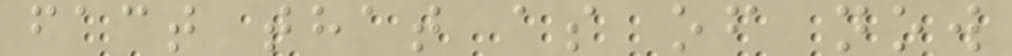fact that as of now
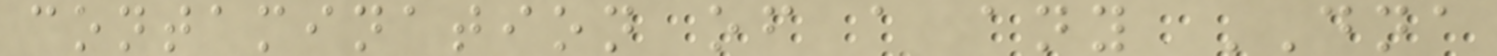contamination of a any DNA
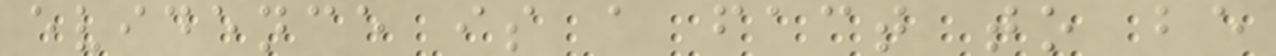evidence is a fact to be
